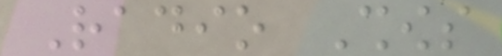Radio Shows
